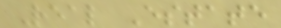Real Estate
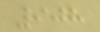908
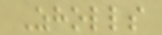Zholls
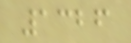1326
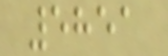5851
